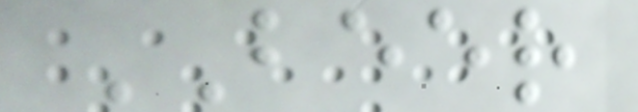BEER
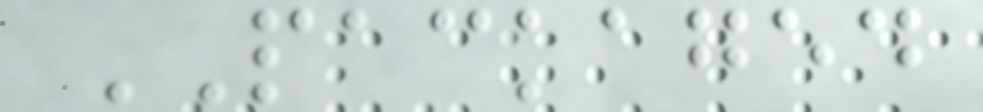PACKAGED
